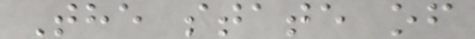The state of
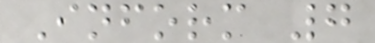Inform 7
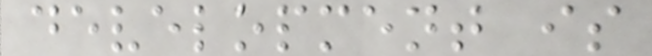development is
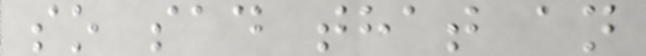so sad that an
